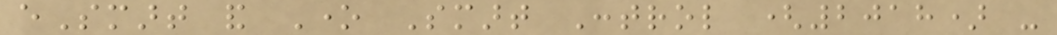eSmart and One Smart Control (2018) -
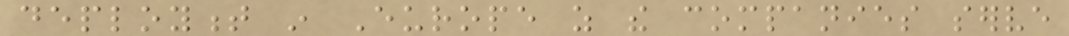deployment in Europe as the companies serve
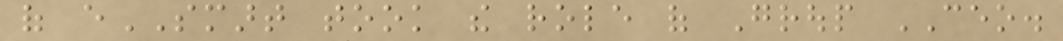of eSMART took the role of Group CEO.
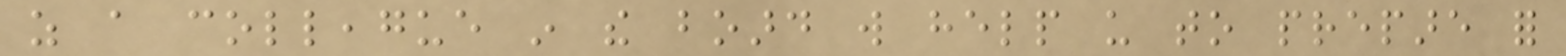as a colleague in the board will help us to prepare for
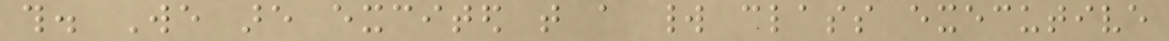this. We are excited that a world class executive
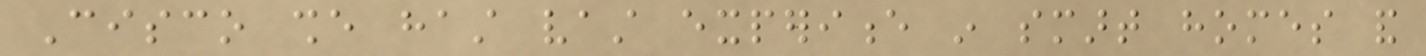Cisco she hast vast experience in smart homes and
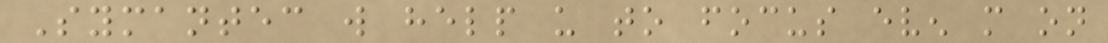Symantec will help us to focus even more on
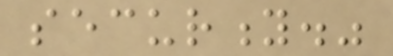security."
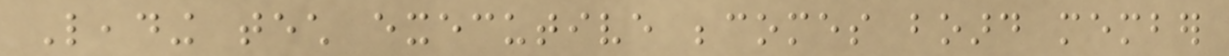Leading tech executive becomes board member
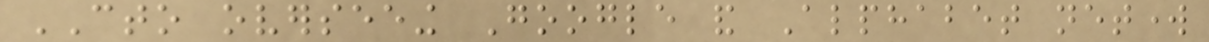CTO overseeing Google and Alphabet network
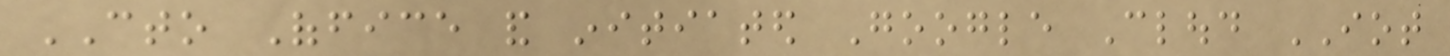CTO Office and initiated Google Cloud IOT
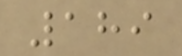189
